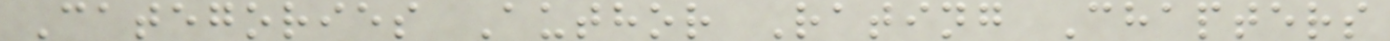Categories Author Rating Chapters
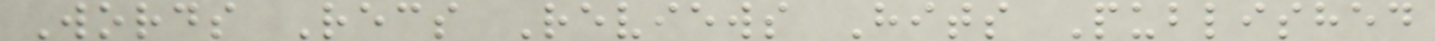Words Recs Reviews Hits Published
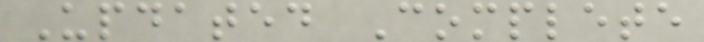Updated Complete
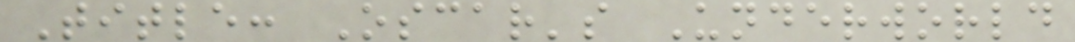Title: Oscar's Underworld
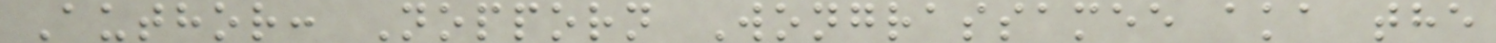Author: Nopporn Wongrassamee aka the
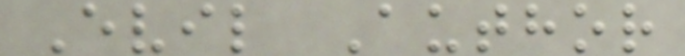Evil Author
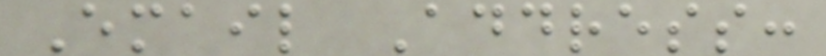Email Address:
